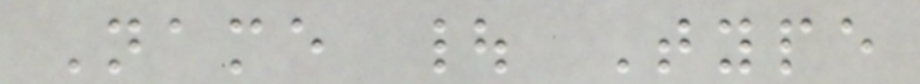Name | Type
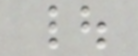|
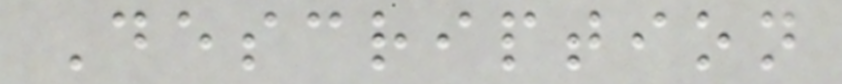Description
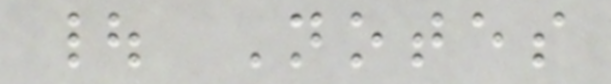| Notes
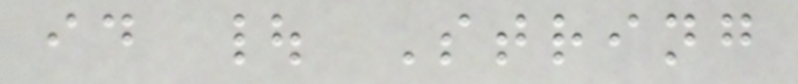id | String
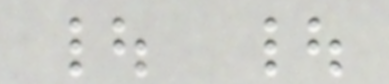| |
